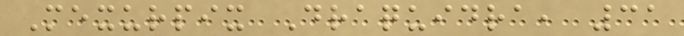Mexurpix Draquidra, 31
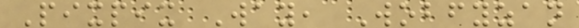Pixpix Way, Wobfyzan
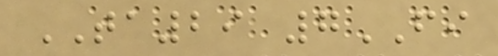TA29 7FI
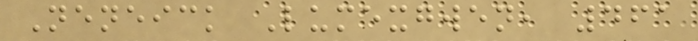Neneick Lumexgwen, 461
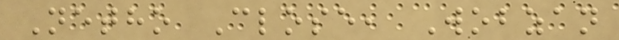Netho Close, Wobzan
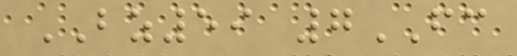BZ59 7FC
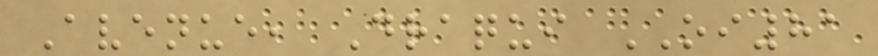Avenue, Draqui OI81
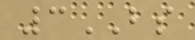3BS
